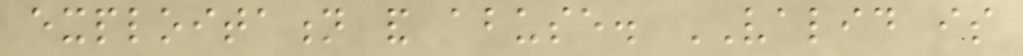exploitation and abuse. VALID is
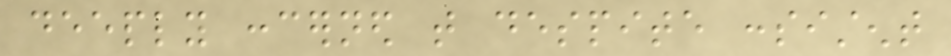deeply concerned that despite consistent
